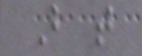But that
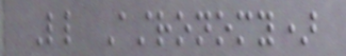Little Astronomy)
